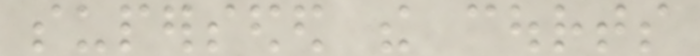superseded the courts
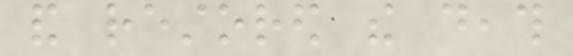and restored the death
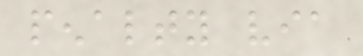penalty via
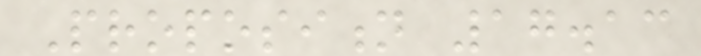Proposition 17.13
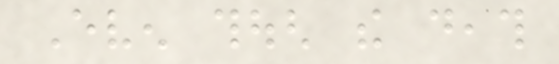Even though the death
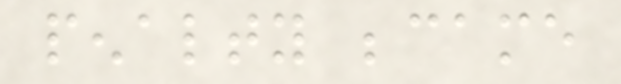penalty became
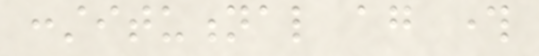constitutional again through
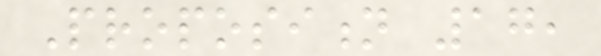Proposition 17,
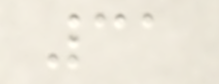31
